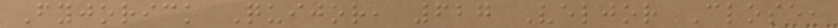Fyjorick Quijor, 627 Veljor Close,
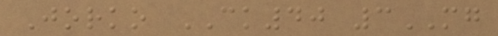Jorko CK40 3MG
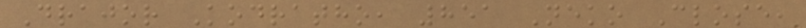Drajor Kodratho, 851 Neko Close,
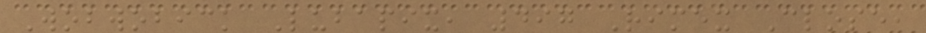Wobwobick Lubapix, 497 Rimex Close,
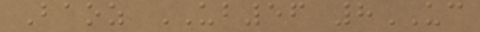Baoz UB56 8UC
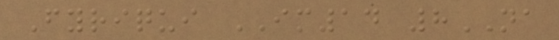Fyriqui IM14 8NA
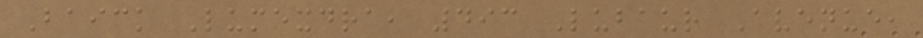Baick Lumexdra, 493 Lubaur Avenue,
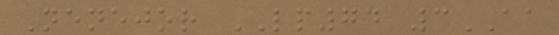Nenejor LP74 3AA
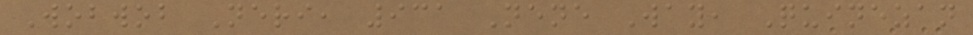Wobwob Neri, 931 Nene Way, Quinezan
